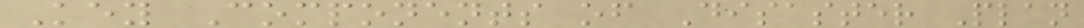Key Components of Disaster Plan
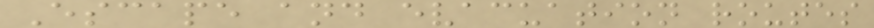Escape and evacuation routes
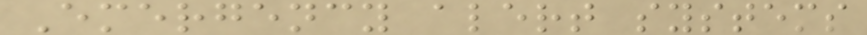Emergency alert systems
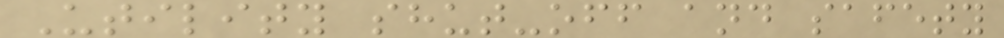Utility shut-off and safety
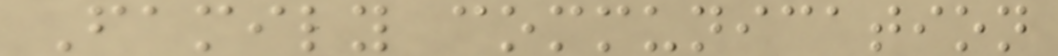Family communication
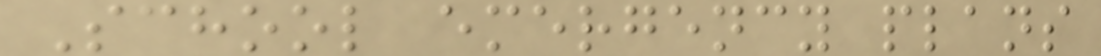School emergency plans
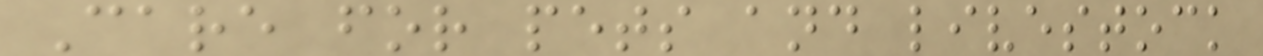Care for pets and livestock
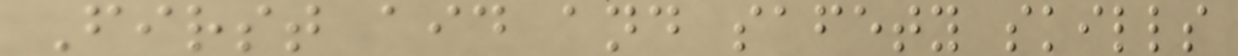First aid and safety skills
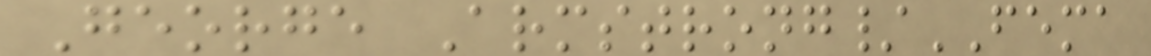George Armstrong/FEMA
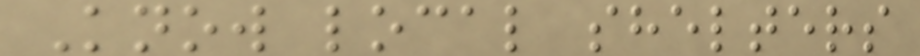Know local shelters
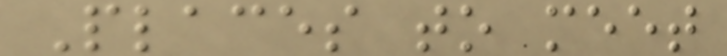Places to meet
